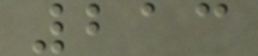213
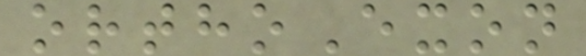orthoExon
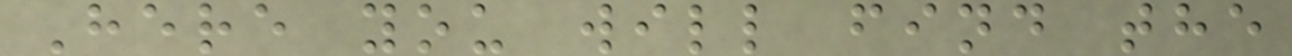Here you will find the
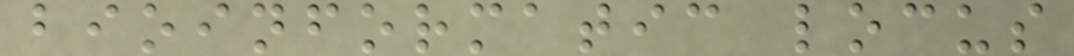bioinformatic locus
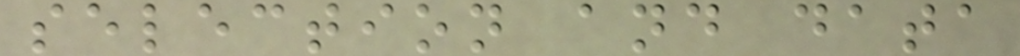selection and data
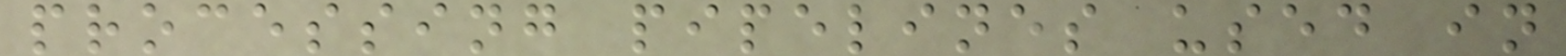processing pipelines used in
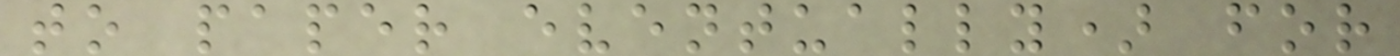to paper eventually) for
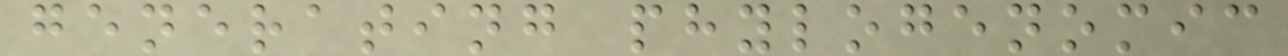generating phylogenomic
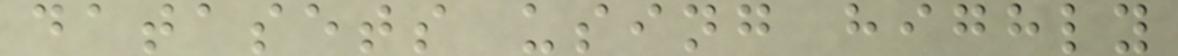datasets using highly
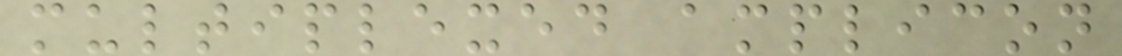multiplexed amplicon
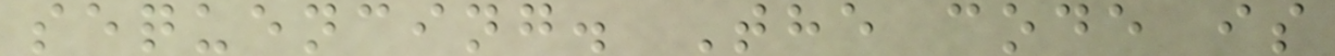sequencing. The code is
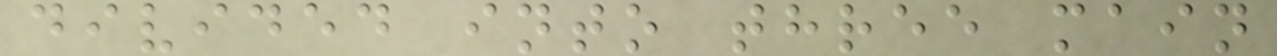divided into three main
